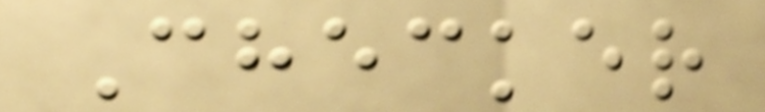Checker
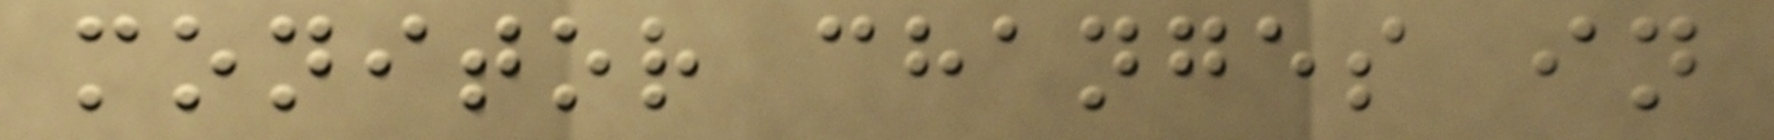monitor changes in
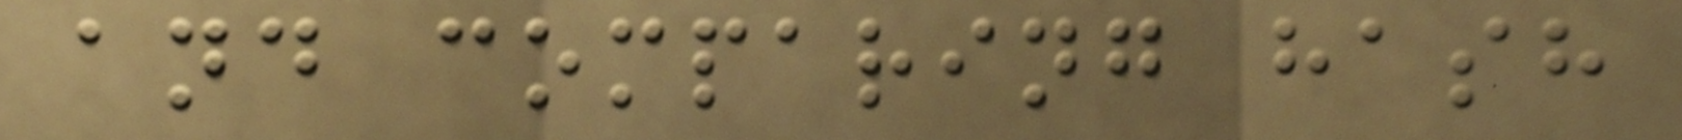and comparing hash
